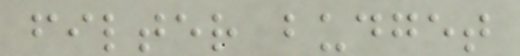filter budget
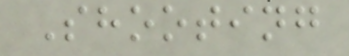Shooting
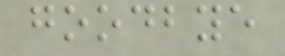goodbye
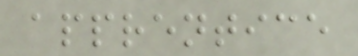apprentice
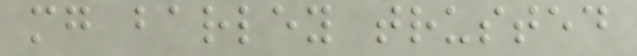mg barley trusted
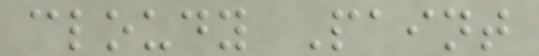cloudy Paint
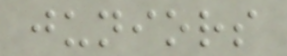juniors
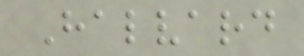Halvard
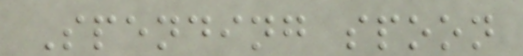Spending spoon
